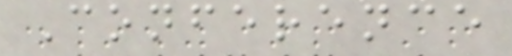Conference
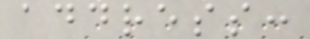address:
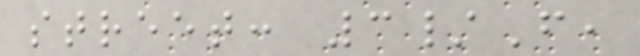street: 3/F,
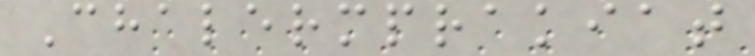Chalermprakiat
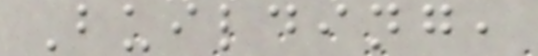Building,
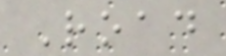Road
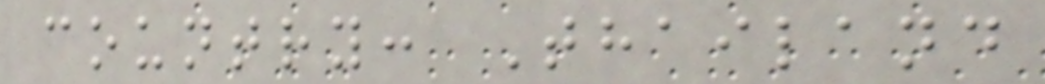country: Thailand
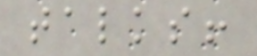talks!
